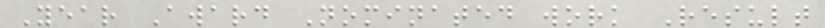Year Award Nominated work Result
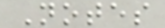Notes
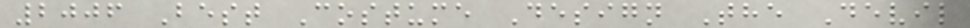2006 Best Costume Design The Devil
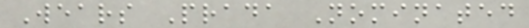Wears Prada Nominated
